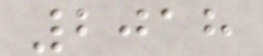2018
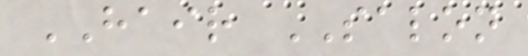HAIR SALON
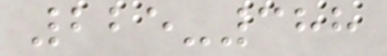225-388
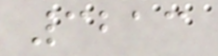3213
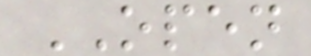OPEN
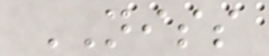NISS
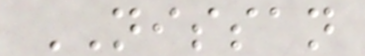NISSAN
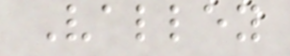Valley
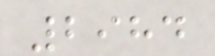2984
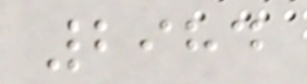2984
